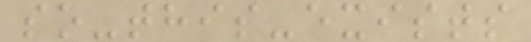so-this-exists
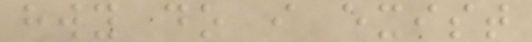hwy do i exist
